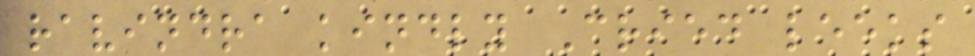ravindra kindly Cried leeks
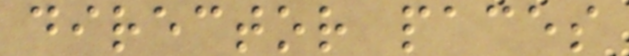director paces
